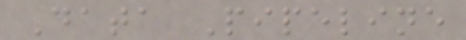Data Pipeline
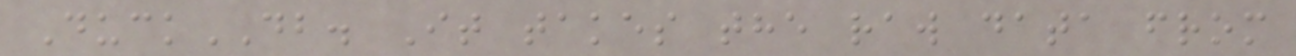DuckDB. It takes the raw data from
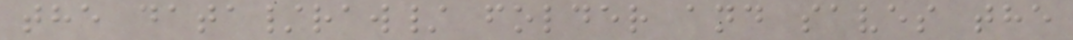the data/raw/ folder and saves the
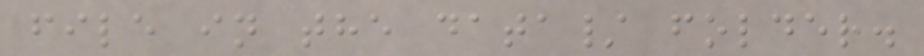file in the data/ folder.
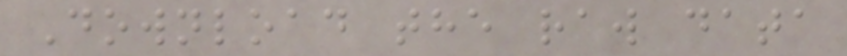Download the raw data
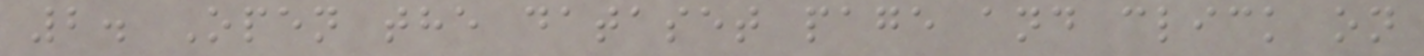2. Open the dataset page and click on
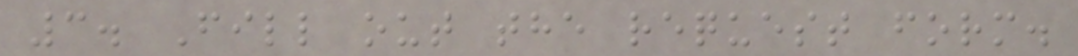3. Fill out the request form.
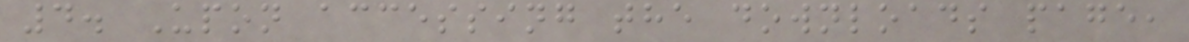4. Upon accessing the downloads page,
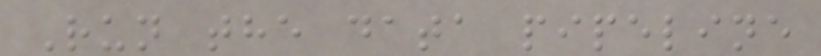Run the data pipeline
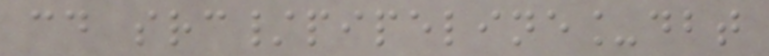cd src/pipeline_dbt
